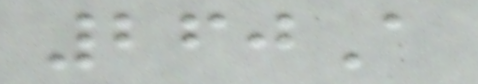260A
